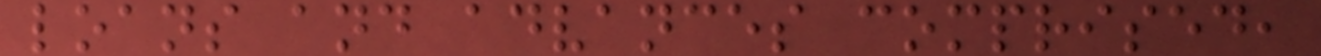loans and advances comprised,
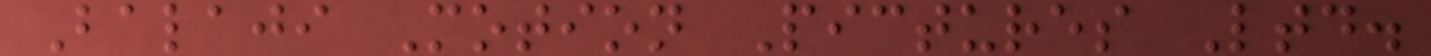Balaji Motion Pictures Ltd.
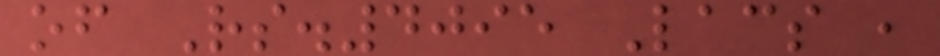of Rs.4095 Lacs ,
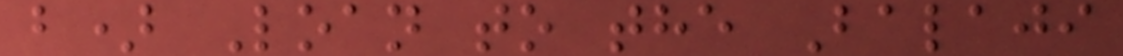b) Loan to the Balaji
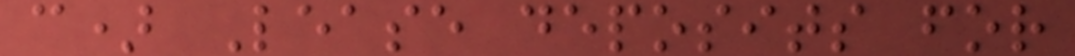c) Lease deposits for
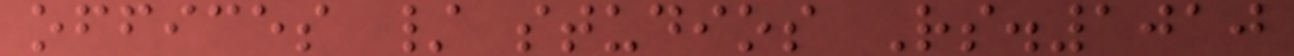offices / studios Rs.1010
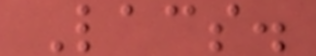Lacs.
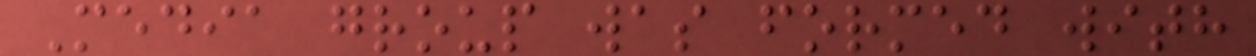Media group was formed with
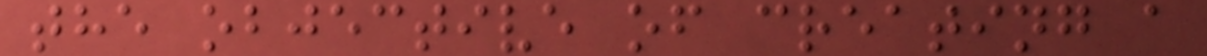the objective of creating a
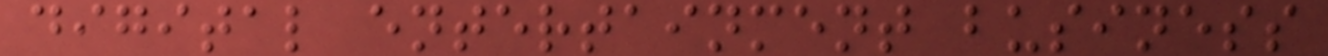digital entertainment business
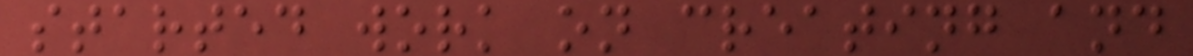started work on creating and
